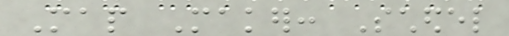Map Maker: Schedel
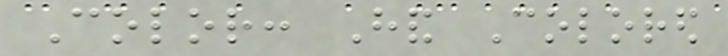Color: Hand Colored
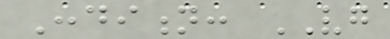Condition: VG
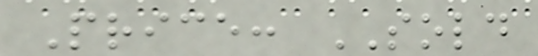Price: SOLD
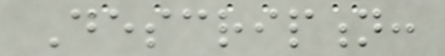Description:
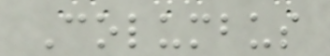Columbus
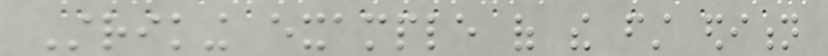Striking example of the first edition
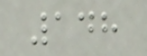148
